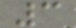3
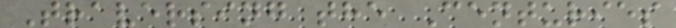Traversing the Centuries
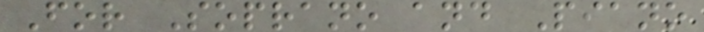For Soprano and Piano
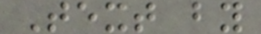Text by
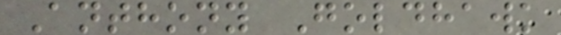Anthony Goldhawk
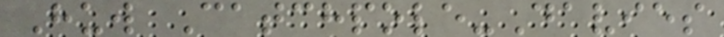Huw Catchpole-Davies
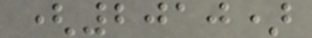(2010)
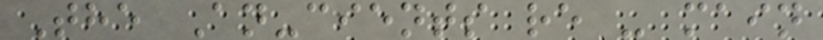The An-cients re - main
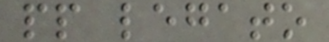pp legato
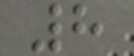8
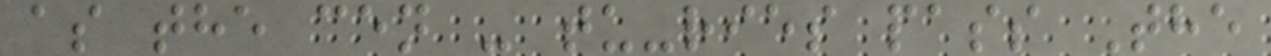as the cen - tu-ries pass The
